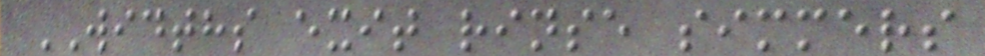WIDTHS exit rinse simmers
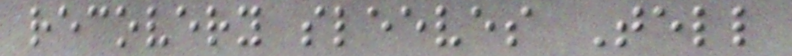recovery sleeves Tell
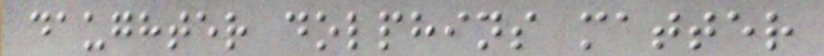daughter dolphins matter
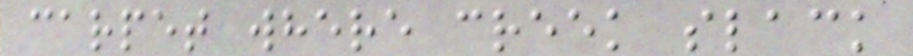carpet where creek slack
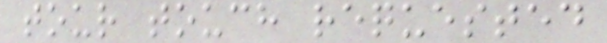tour touch requested
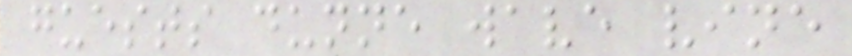guests dunne wave vine
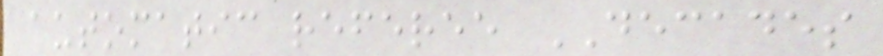automatic referee DECADES
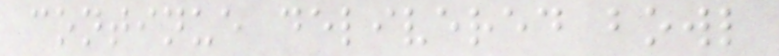continue delivered bowl
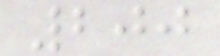200
